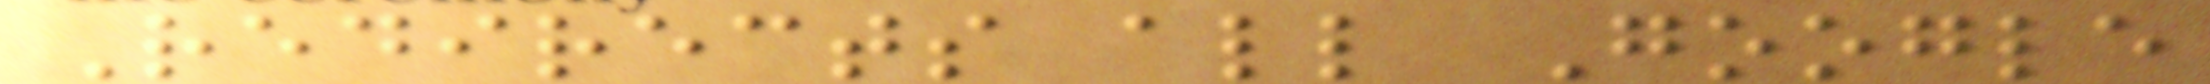Redirects all Google
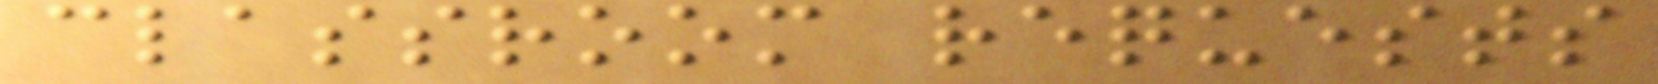classroom requests
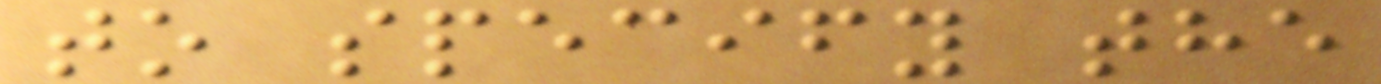to specify the
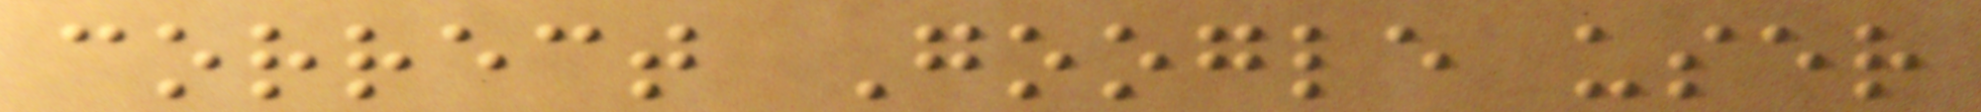correct Google user
